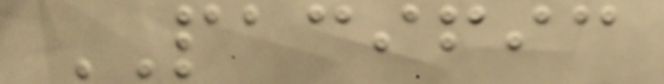PACIFIC
